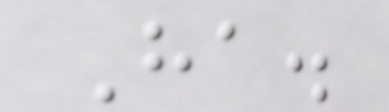Ha.
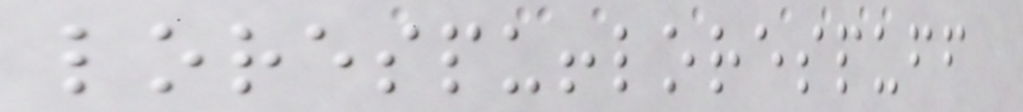lorespufflorespuff
